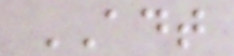ADT
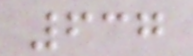637
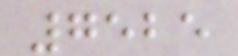7525
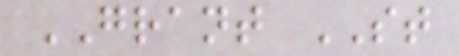GRANT ST
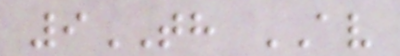9TH AV
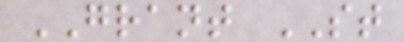GRANT ST
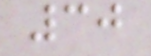30
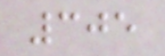305
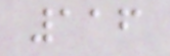116
